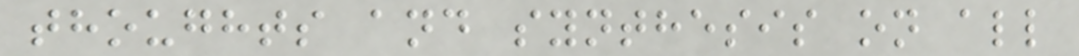thoughts and synthesis on all
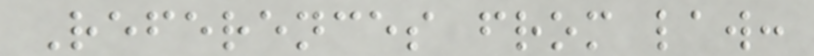References from law:
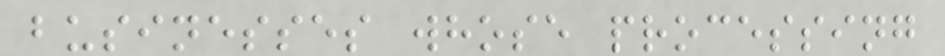businesses whose processing
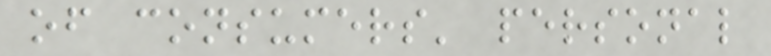of consumers' personal
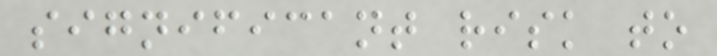significant risk to
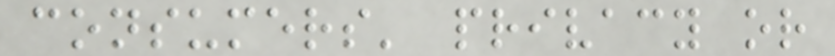consumers' privacy or
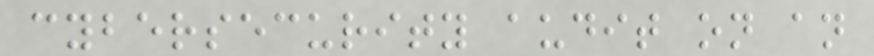cybersecurity audit on an
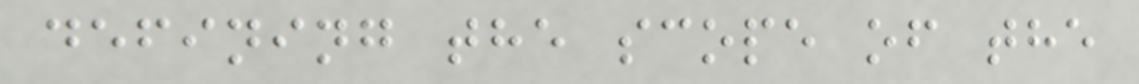defining the scope of the
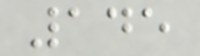145
